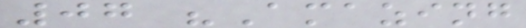07 "Amazing
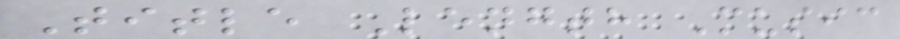Title Length Music
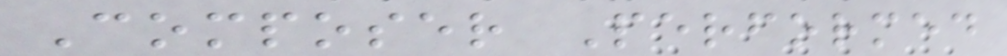Composer Performed
